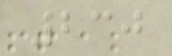230
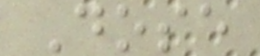Dose
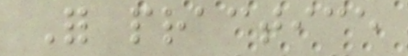For practice
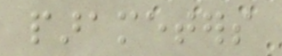parameters
